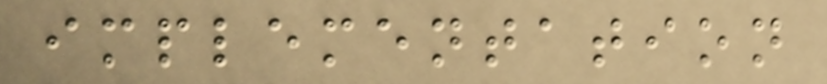implementation
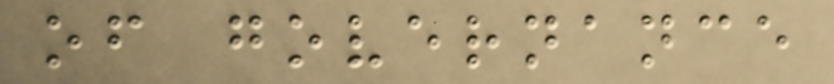of governance
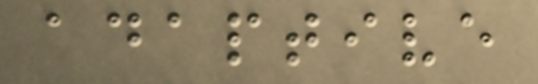adaptive
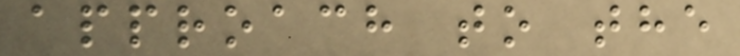approach to the
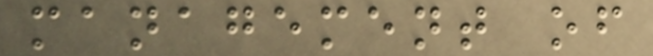management of
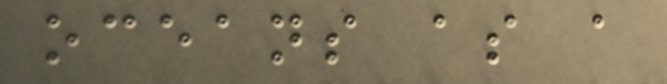oceans as a
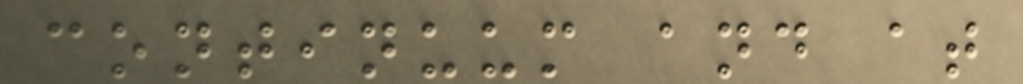continuum and at
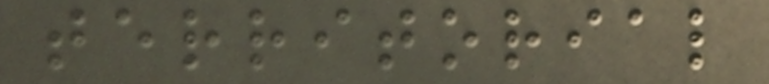territorial
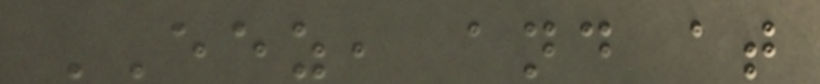EEZ, and at
